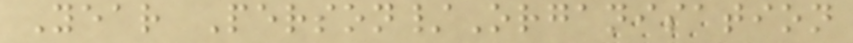Year Person/Organisation
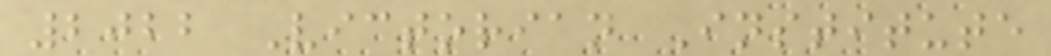2022 Victorian Institute
